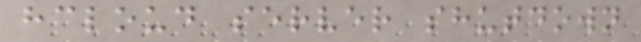hcloud server shutdown
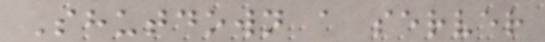Shutdown a server
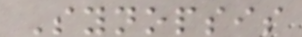Synopsis
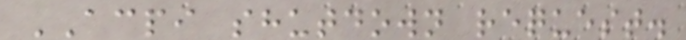ACPI shutdown request.
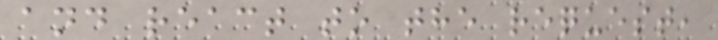and react to the request,
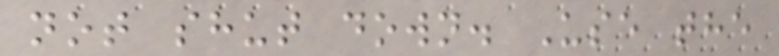not shut down. Use the
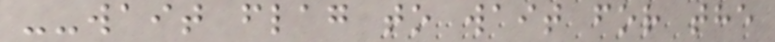--wait flag to wait for the
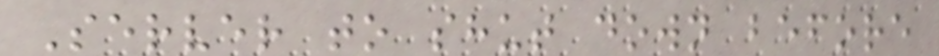Server to shut down before
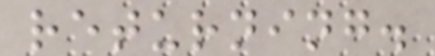returning.
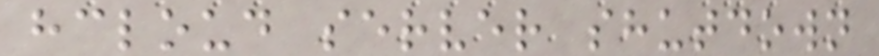hcloud server shutdown
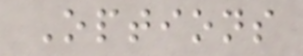Options
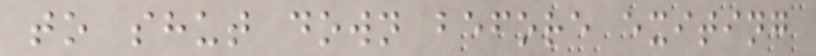to shut down before exiting
